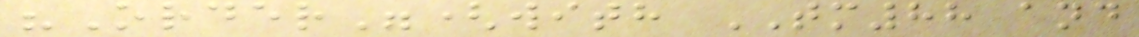"Order"(with TM88 and
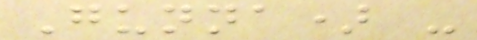Gunna) -
